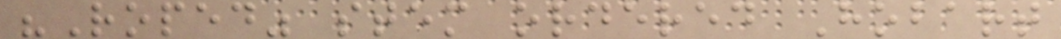"Roped" stem ordered Hobart
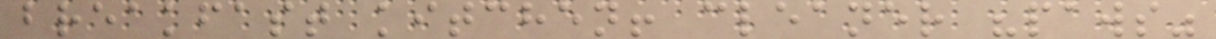breakfast kitchen! cleaner "paws"
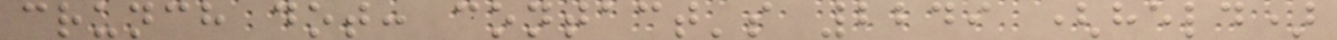crunch dot: contact's 2249 (held)
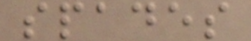spades
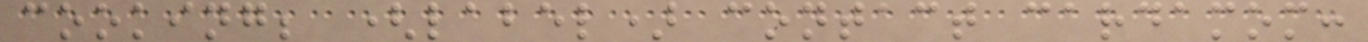cooking; (label) contact cardamom:
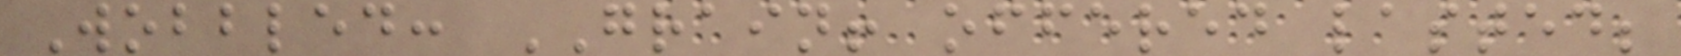Wobbled: GRAIN! offered lasted;
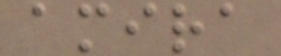amira
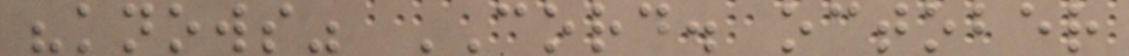"knows" CORD. october
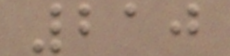210
